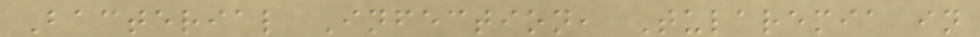Bacterial Infection, Tularemia in
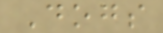Dogs
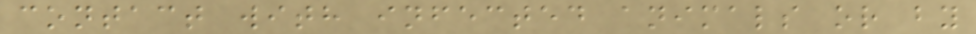contact with infected animals or by
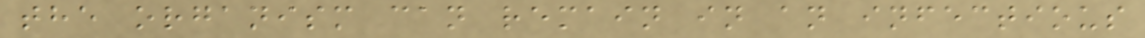the organism can remain in an infectious
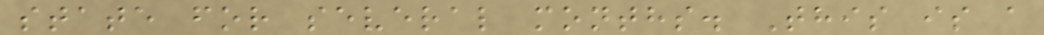state for several months. This is a
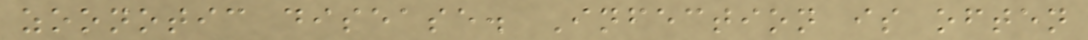zoonotic disease. Infection is often
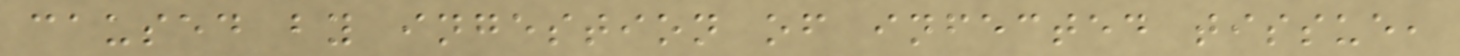caused by ingestion of infected tissue,
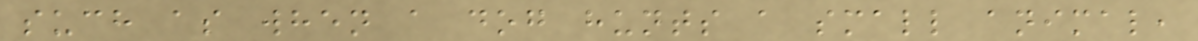such as when a dog hunts a small animal,
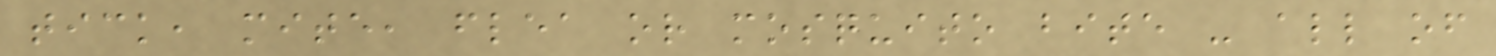tick, mite, flea or mosquito bite - all of
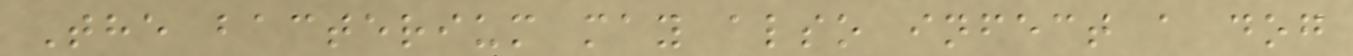The bacterium may also infect a dog
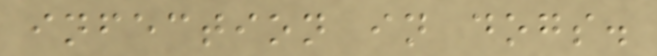infection in dogs.
